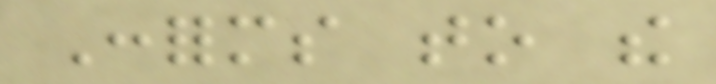Conforms to the
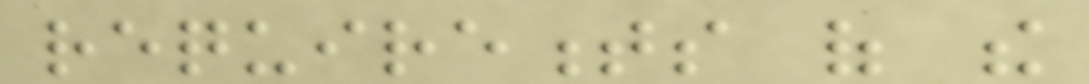requirements of the
